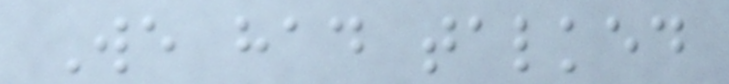We had talked
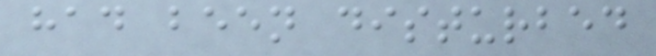had been disturbed
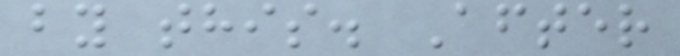by this. After
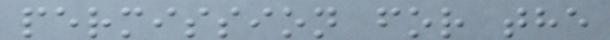permission for the
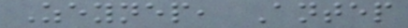Zeynep, Antep
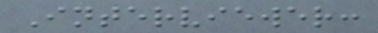Interviewer:
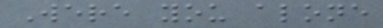Were you alone
